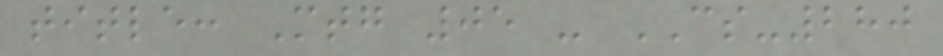title: Mtg 05 - CS-280
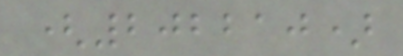(202210)
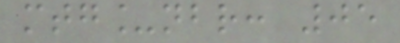mtg_nbr: 05
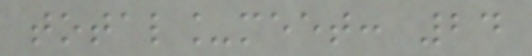total_meet: 24
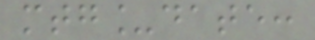mtg_date:
